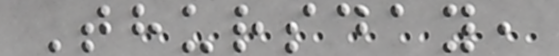Thursday,
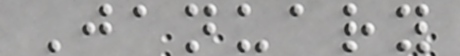January
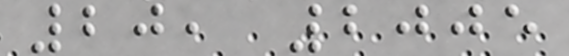20, 2005
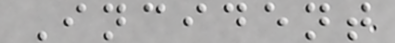Incident
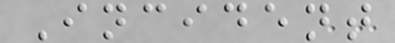Incident
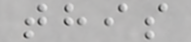this
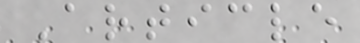Article
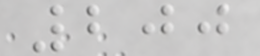200
